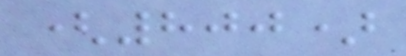(800)
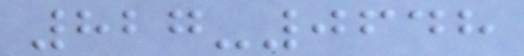827-0648
